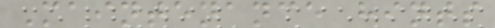Maintenance hints
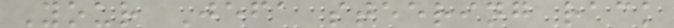Your Jefa steering rack
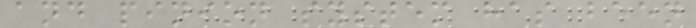and pinion system has been
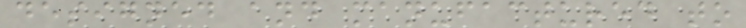designed and manufactured to
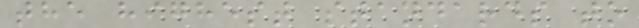the highest standards to
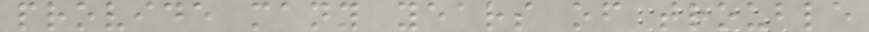provide many years of trouble
